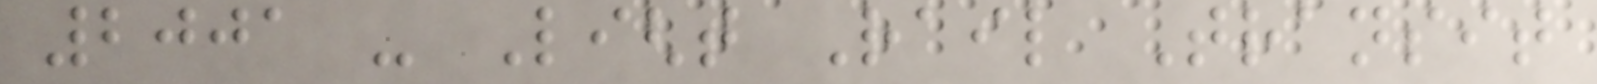2001 - Light Rail Transit
